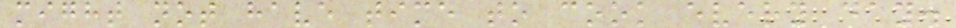might not have time to cook every day.
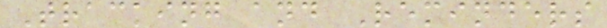Tracking and Reminders
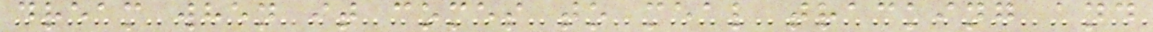dream when it comes to meal tracking and
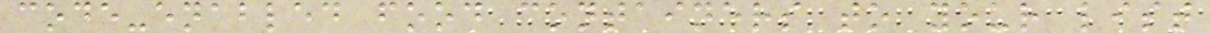code-enabled food containers to your list
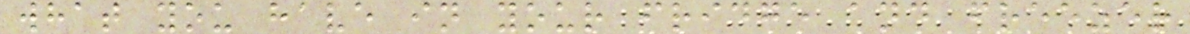what you have in your fridge and freezer
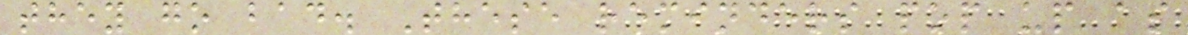they go bad. These reminders pop up as
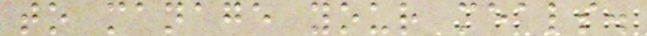to manage your meals.
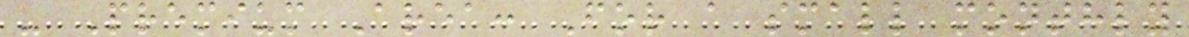- Premium Area: For a small monthly
